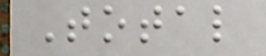Total
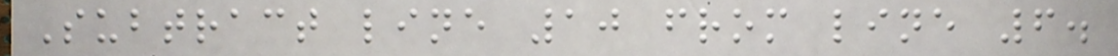Subtract line 10 from line 6.
